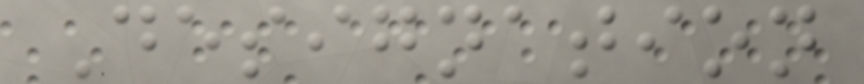Designation
